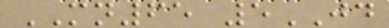MN65 5JD
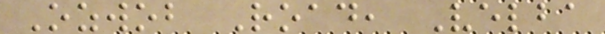Ozwob Road, Velba
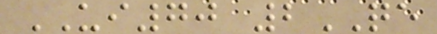UI70 2QE
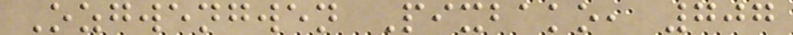Ozgwengwen Pixbako, 707
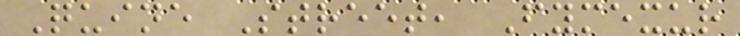Quine Street, Fymexur
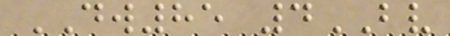DW85 4BV
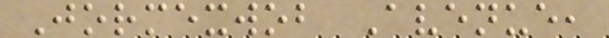Jormexwob Avenue,
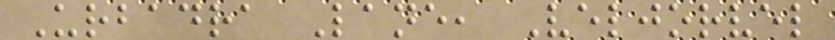Urbadra Lane, Veljorvel
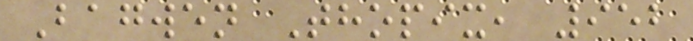Bagwen Thopix, 952
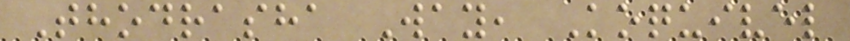Thodrasha Way, Koquivel
